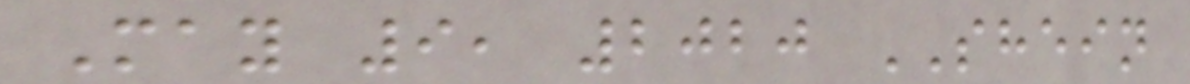May 9, 2020 SHEIN
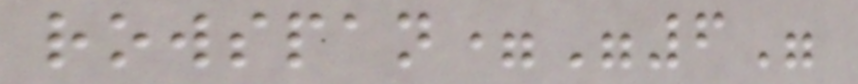rowspan="6"
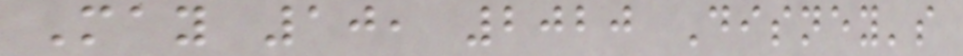May 10, 2020 Disney's
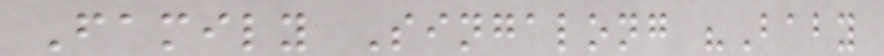Family Singalong "Baby
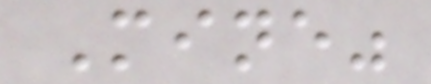Mine"
